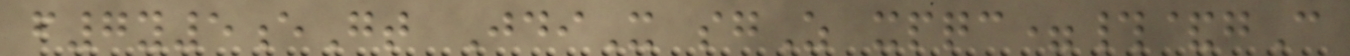f7y5eGt JdiX sgZ xpqc=#&gC
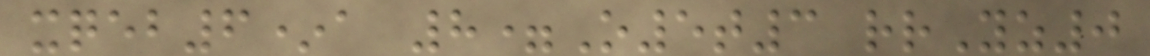xqeb6*a 8=O5t3 rrYz0
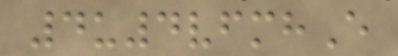4u4vfmhE
